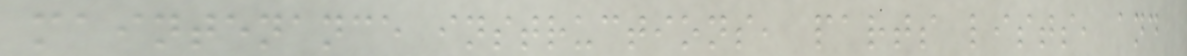maintenance instructions, parts lists, and
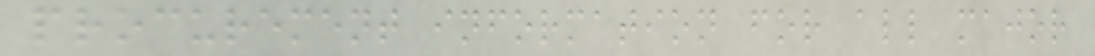procurement information for all major
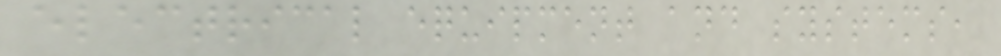electrical equipment and systems,
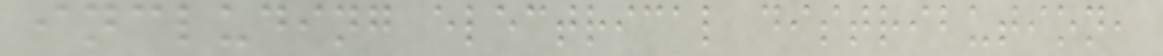including electrical distribution,
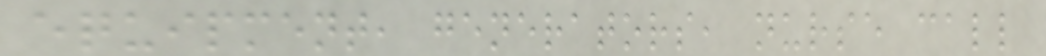equipment, generators, nurse call
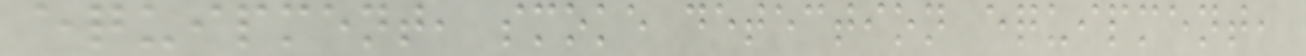equipment, smoke detection equipment,
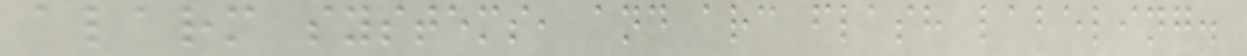alarm systems, and arc flash labeling.
